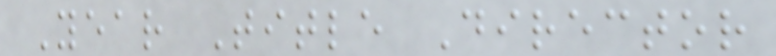Year Title Director
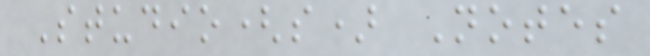Studio(s) Notes
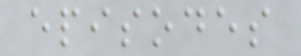episodes
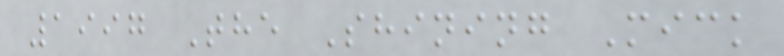1997 The Shining Mick
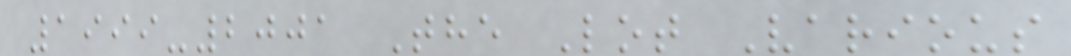1999-2001 The Lot Various
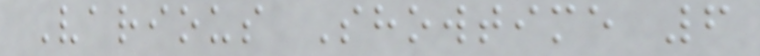Various Showtime 6
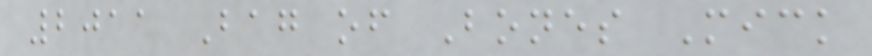2011 Bag of Bones Mick
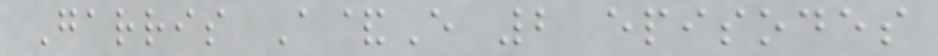Garris A&E 2 episodes
